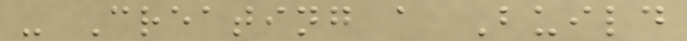- Creating a Build
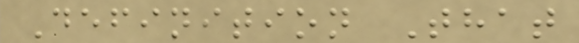Definition That
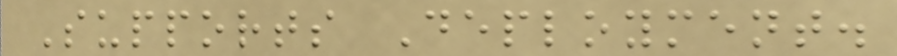Supports Deployment.
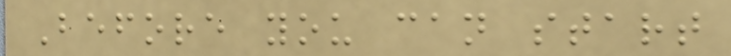Before you can start
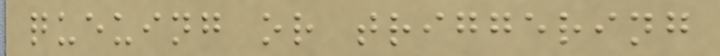queuing or triggering
